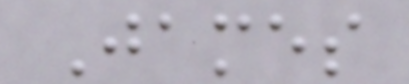James
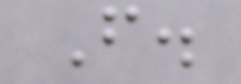F.
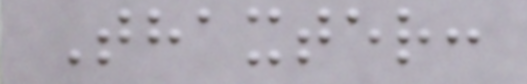Thaxter:
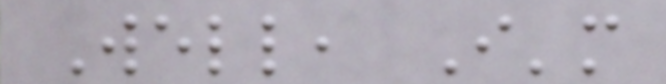Well, I'm
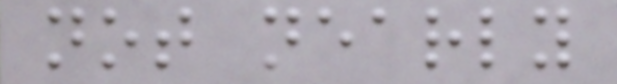not nearly
